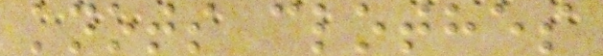knots clothes
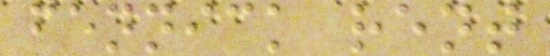fennick rent
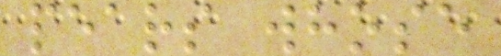pears whose
